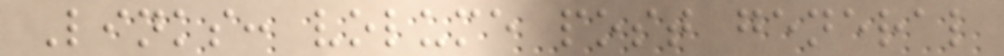Links: volume post general
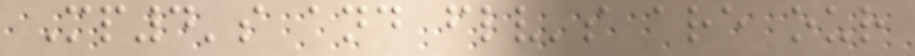Mp4's and flv's are our
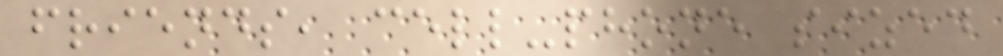friends, cell-phone sized
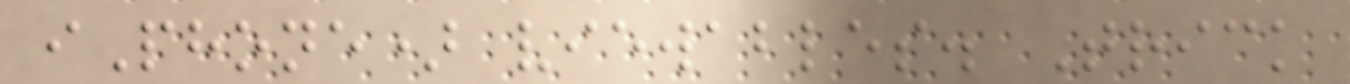iPhone) viewables. Trick
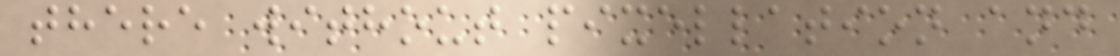there without pixellation and
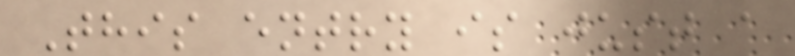This entry is just a
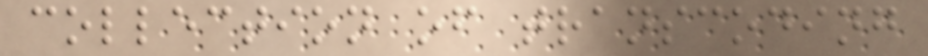collection of transcoding
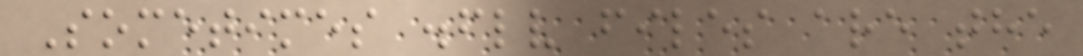Sometimes .flv files are the
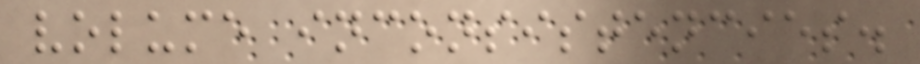volume inconsistencies.
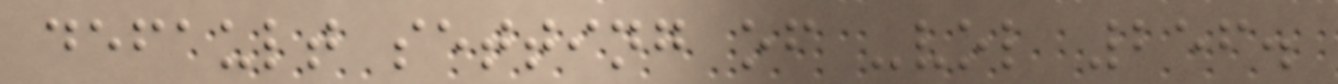default setting of -vol 256.
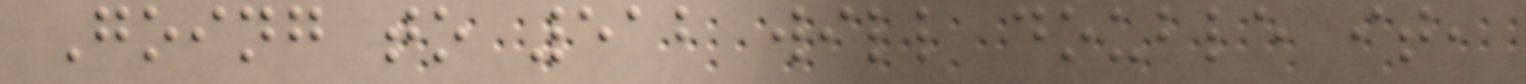Going to 512 will double it,
